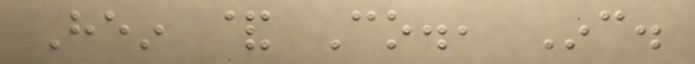Hein & Co., Inc.
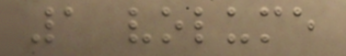1 volume
